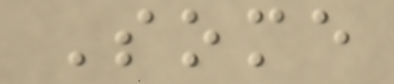Some
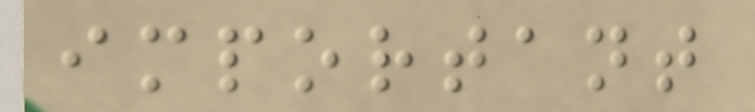important
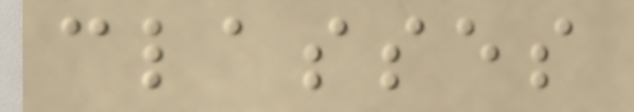classes
